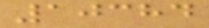10384
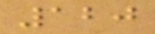120
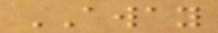AWAY
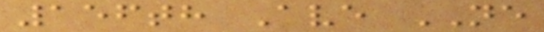156th Ave NE
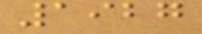1927
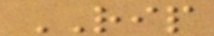RIP
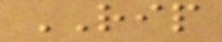RIP
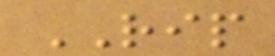RIP
